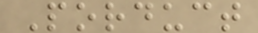Porduct
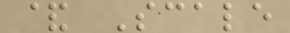& Scale
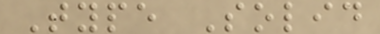Type Solid
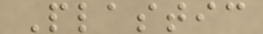Plastic
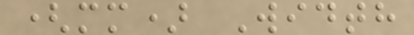(mm) Width
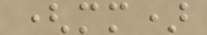(mm)
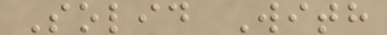Solid With
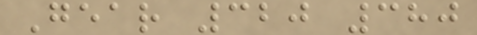Gear 320 380
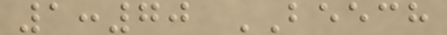1:70 BEECH
